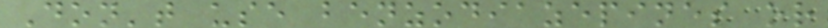Don't use benzodiazepines or
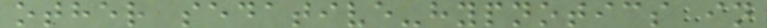other sedative-hypnotics in
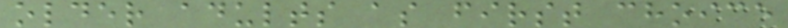older adults as first choice
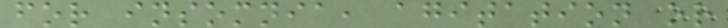for insomnia, agitation or
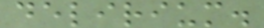delirium.
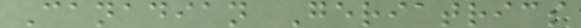Canadian Geriatrics
